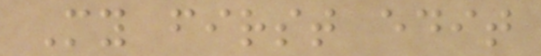My first edit
